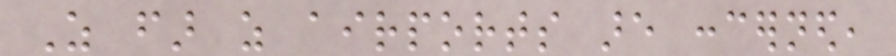As far as airports are concerned,
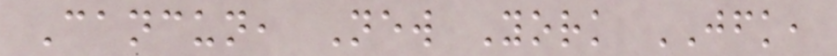Cancun, New York JFK,
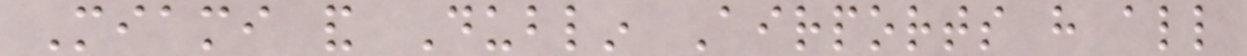Miami and Dublin Airports have all
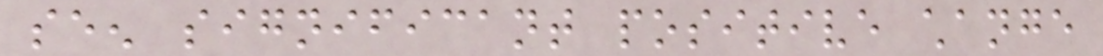seen significant positive change
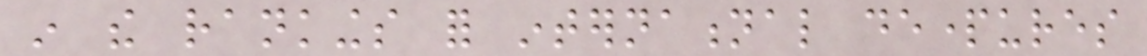in the rankings for international departures
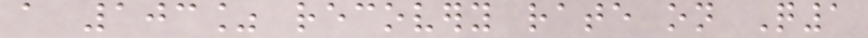a 103% recovery rate on Q1
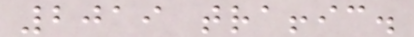2019 traffic.
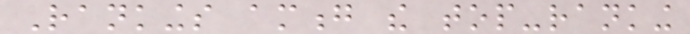Rankings among the top-ranking
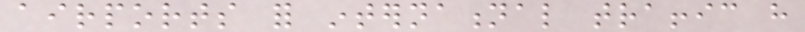airports for international traffic have
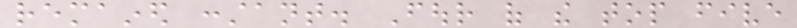remained constant. Four of the top five
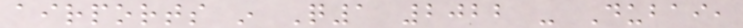airports in Q1 2022 - Dubai,
